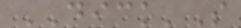DICK'S
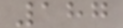187
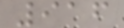916
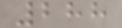288
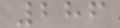286
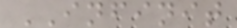INFINIT
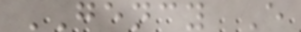GENCY E
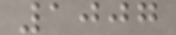1007
